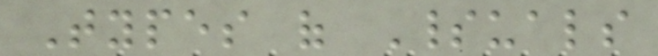Types of Spirituals
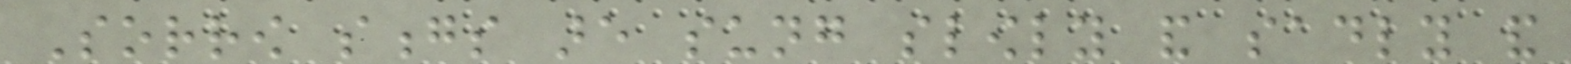Sorrow songs are sung slowly and sadly and
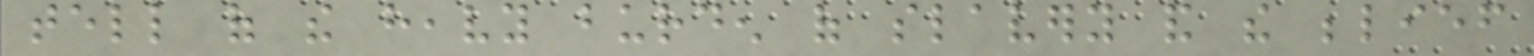tell of the heavy burden of slavery and the belief
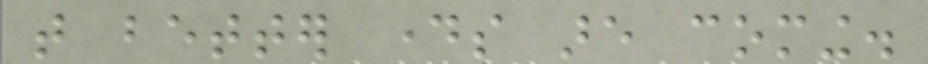that better days are coming.
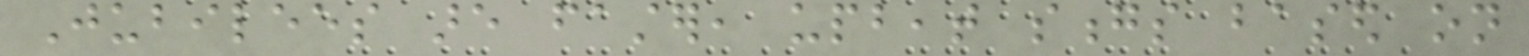Jubilees are faster, upbeat songs based on
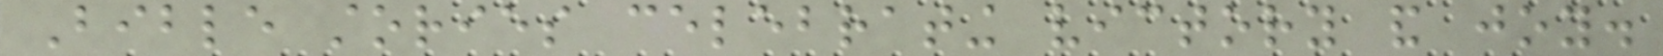Bible stories celebrating victory and joy.
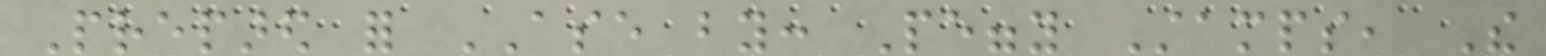Prepared for ASE by: Peggy Stamps, The
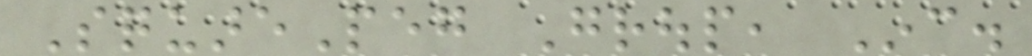SquarePeg Group, Inc.
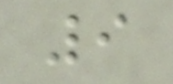9
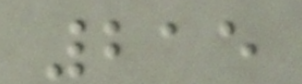215
